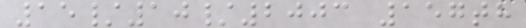15/10/2003 157th
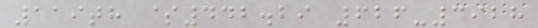119th $442.29 626-3928
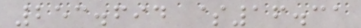253.694 $16.31
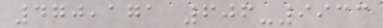470,171 606-9933
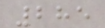285
